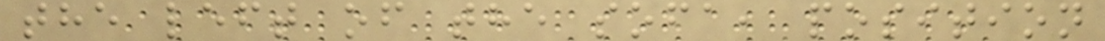the left of the sofa, position
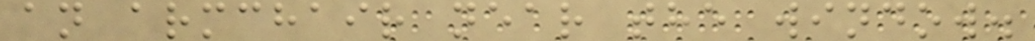an armchair near the window.
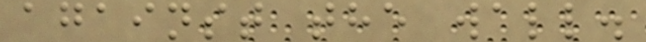against the wall.
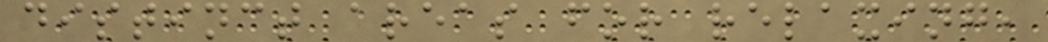distinct areas for relaxing,
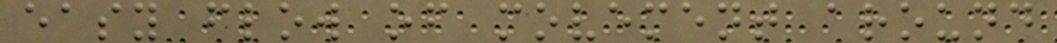easy flow of movement around
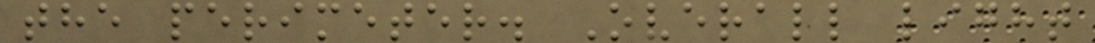the perimeter. Overall light
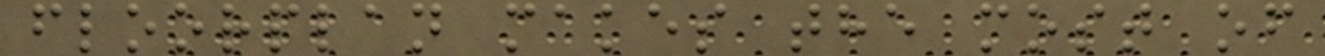floorplan makes the most of
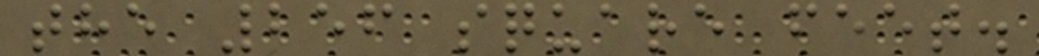the 256 square feet.
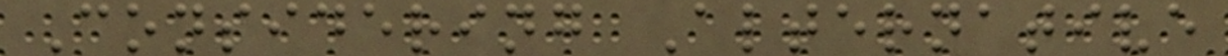Considering Alternative
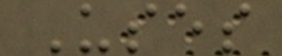Uses
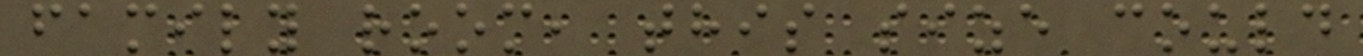family room, this size could
